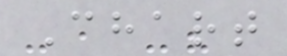Chart
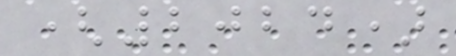(2024)
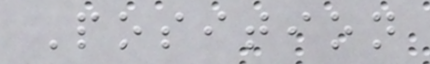Position
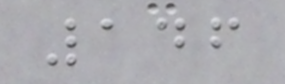146
